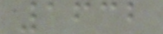1632
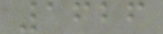1626
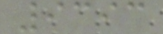9393
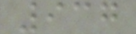937
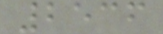2536
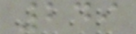249
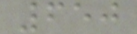650
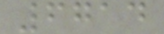6714
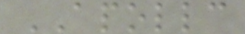APOLLC
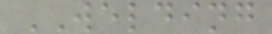WELDING
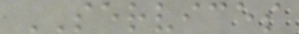SERVICES
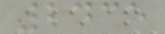2435
